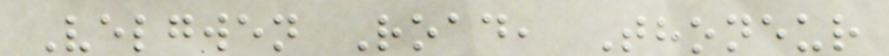Velgwen Road, Thoneur
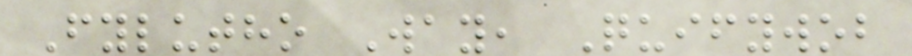Fylutho Way, Quifywob
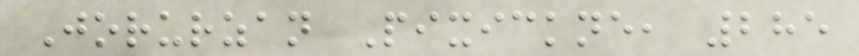Jorurzan Pixickne, 285
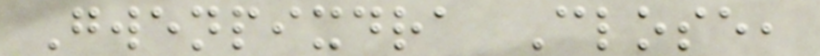Gwenpixdra Close,
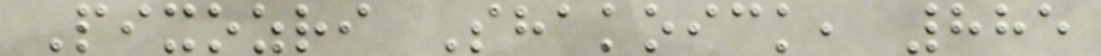Pixozri Shakoick, 885
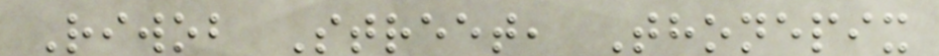Riwob Street, Thonepix
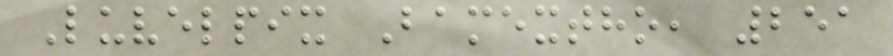Luvelpix Bamextho, 251
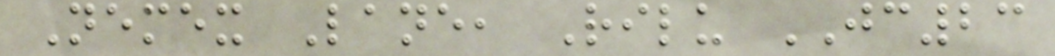Nemex Lane, Rilu JC23
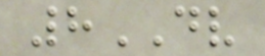8DV
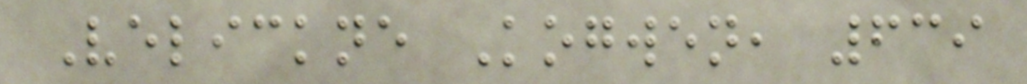Velickne Kogwen, 639
